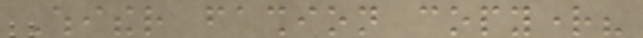Whither fashion copyright?
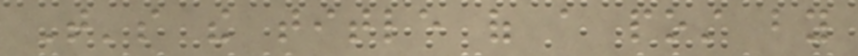That's the title of a post by
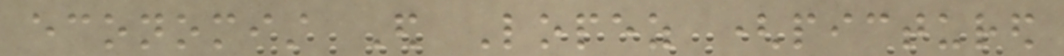economist Ed Lopez (pictured
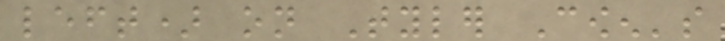left) on Tyler Cowen's
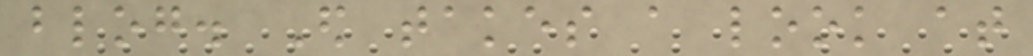blog. Ed takes a look at
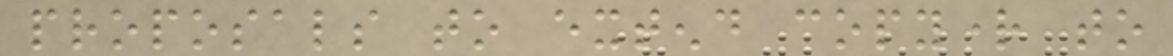proposals to extend copyright to
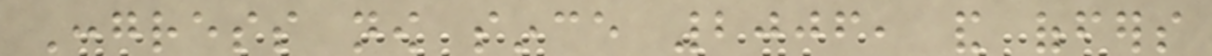Congress now since 2006, and offers
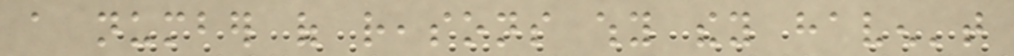a number of reasons why they haven't
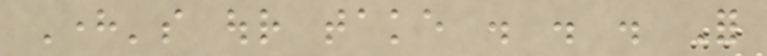Here's our take . . . For
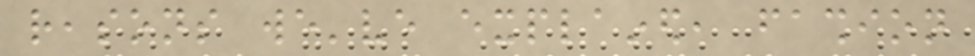reasons we've explained, fashion
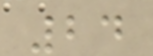24
